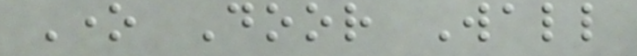One Door Wall
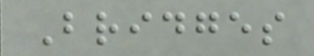Bridges
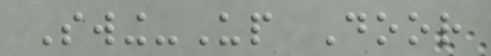Swing-Up Door
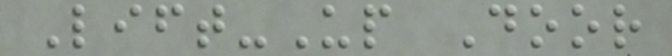Lift-Up Door
